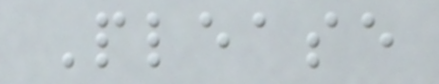Please
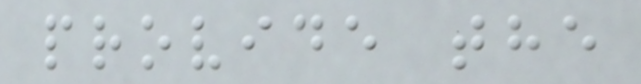provide the
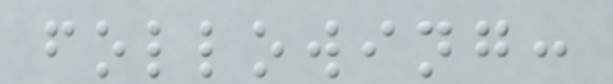following:
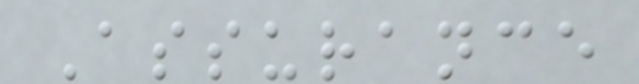Assurance
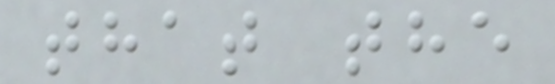that the
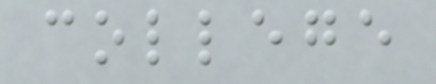college
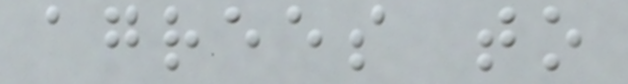agrees to
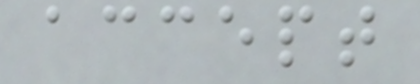accept
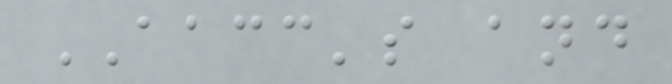AACC's and
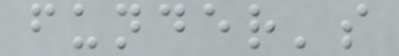funder's
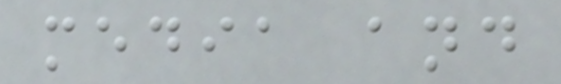media and
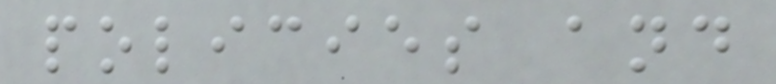policies and
